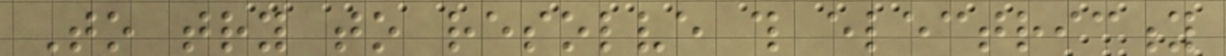To try to resolve this electricity
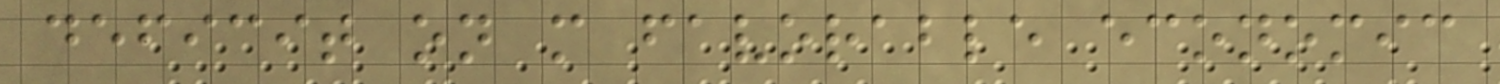deficit on more favorable economic
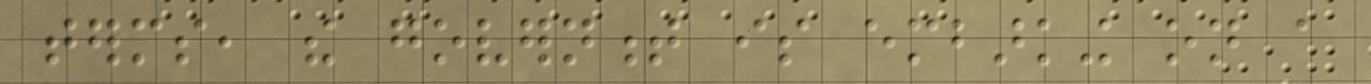terms, the government is embarking on a
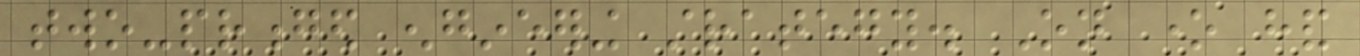two-pronged engineering strategy. On one hand
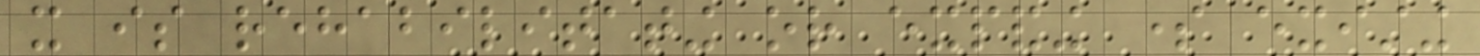it is rehabilitating or expanding some existing
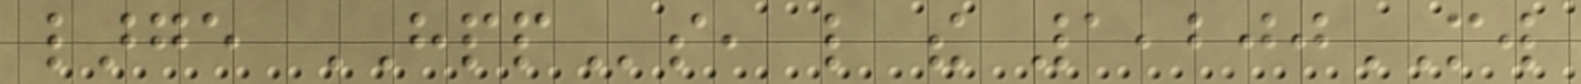large HPPs, like the 1,200MW
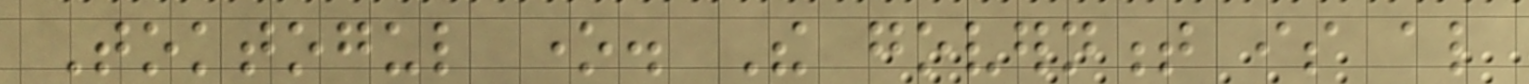Toktogul one. The government is also
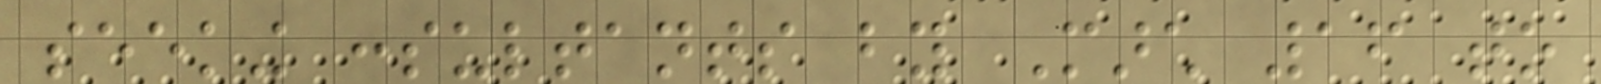seeking consultants by March 16 to
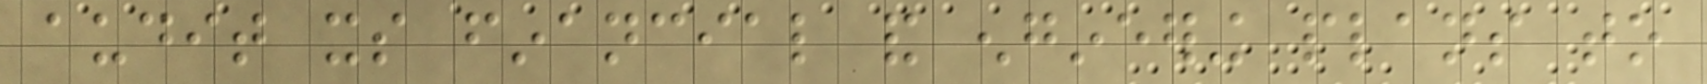audit its financial and engineering plans to
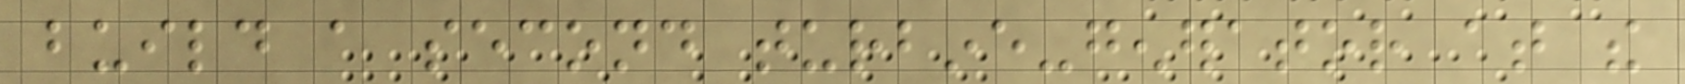build a second turbine-generator at the
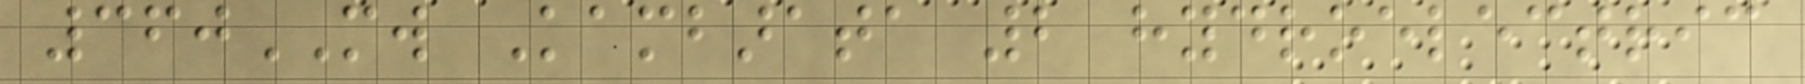360MW Kambarata 2 hydroelectric
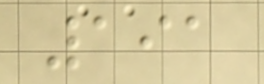191
